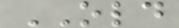OLD
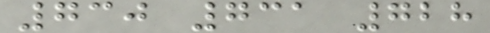730 731 728
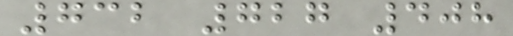732 727 408
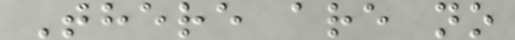There are no
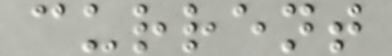current
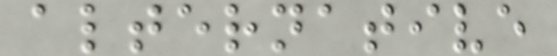alternative
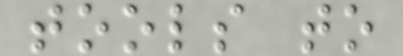tools to
